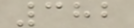382
